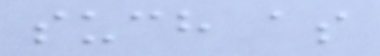such as
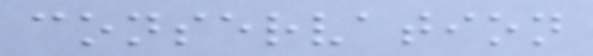conservation
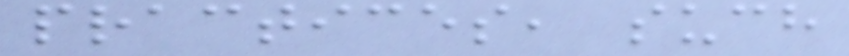practices, such
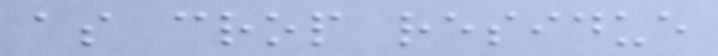as crop residue
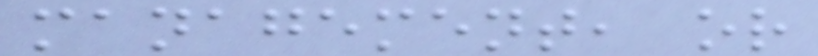management, or
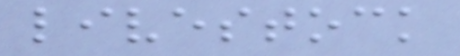livestock
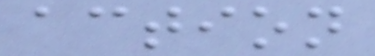action
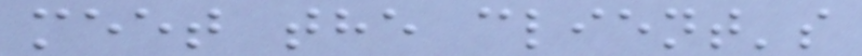meet the client's
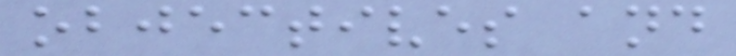objectives and
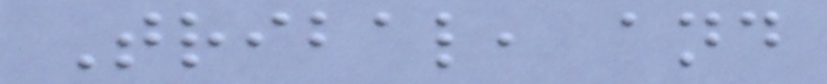Tribal, and
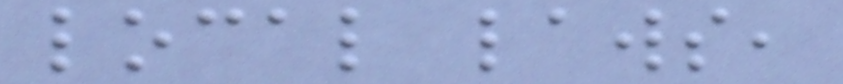local laws,
